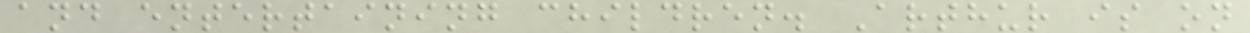and entertaining children. Arthur is on
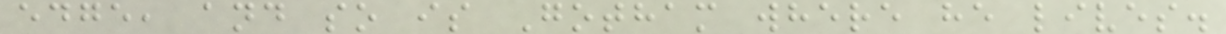edge, and so is Gotham where he lives.
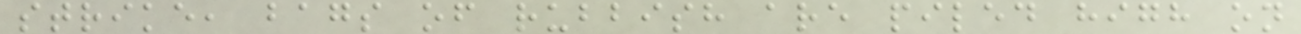strike, bags of rubbish are piled high on
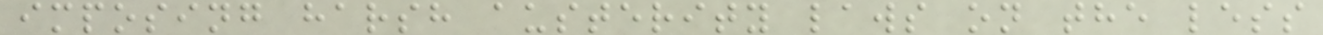imposing harsh austerity laws on the less
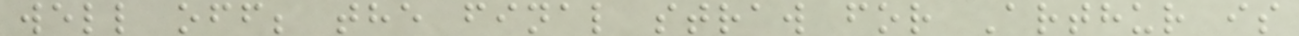well off; the final straw for Arthur is
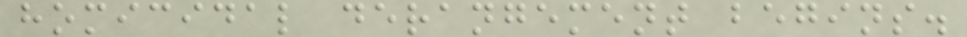homicidal derangement begins.
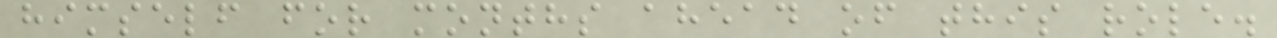himself for months ahead of this role.
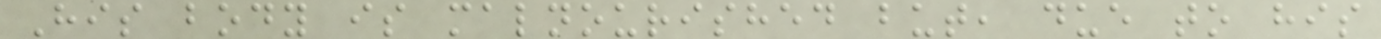His body is malnourished but, due to his
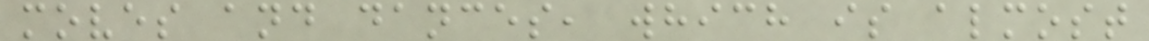moves and dances, which is almost
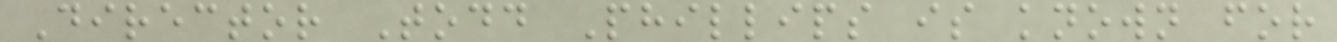Director Todd Phillips is known for
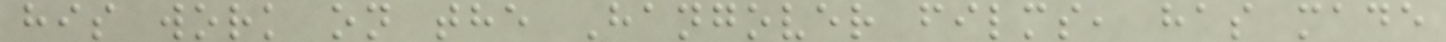his work on the Hangover films, has made
